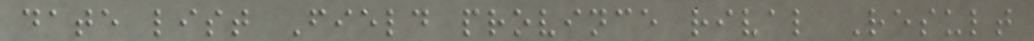date list Field province rival Result
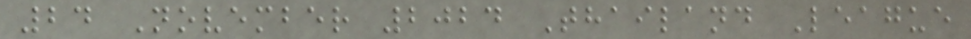24 November 2024 Thailand League
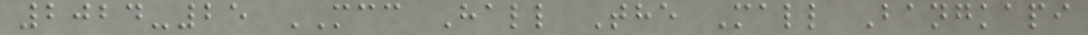2024-25 MCC Hall The Mall Bangkapi
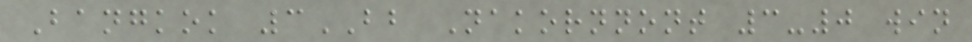Bangkok 3BB Nakornnont 3-0 win
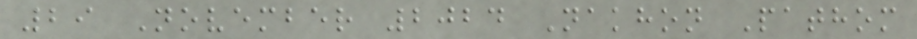29 November 2024 Nakhon Pathom
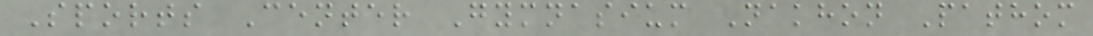Sports Center Gymnasium Nakhon Pathom
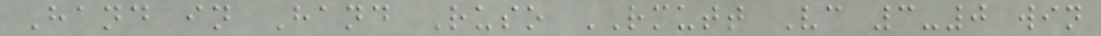Hand in Hand Ruso RMUTT Vc 3-0 win
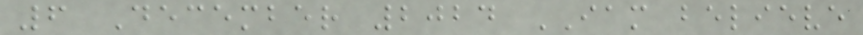6 December 2024 IAM believe
